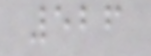526
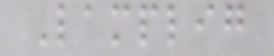Lamplig
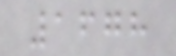1678
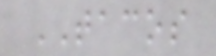TACOS
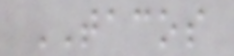TACOS
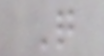Q
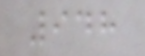948
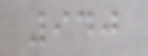940
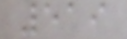519
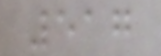517
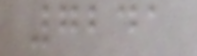7241
